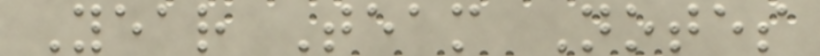Year Team Notes
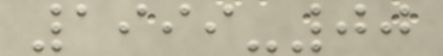1999-00
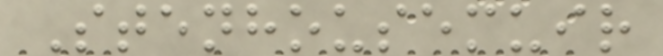Stenhousemuir
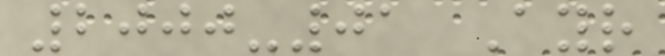2000-01 Ayr
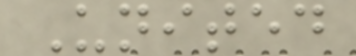United
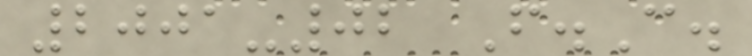2001-02 F.C.
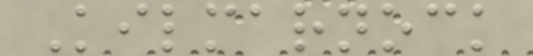Kilmarnock
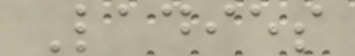Ladies
